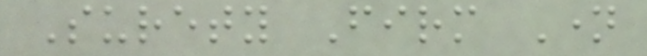Surety Firm Name
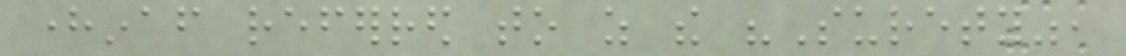hereinafter referred to as the "Surety",
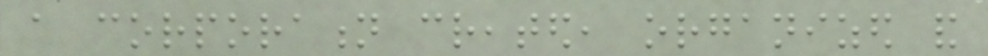a corporation created, organized and
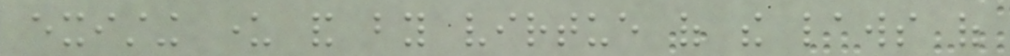existing under and by virtue of the laws of
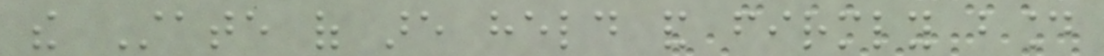the State of are held and firmly bound
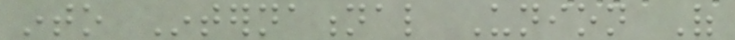into International Union Of
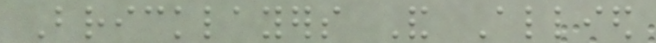Bricklayers And Allied
